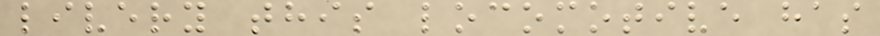livery this locomotive has
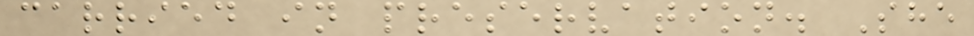carried in preservation. She
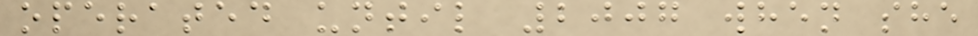operated until 2007 when she
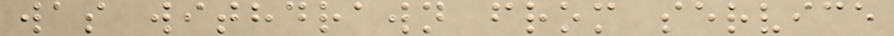was withdrawn from service
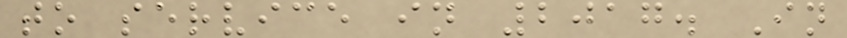to service in 2017. In
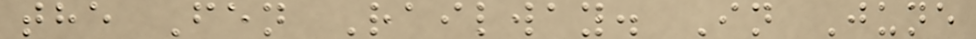the Fen Railway. In June
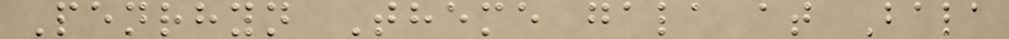Penrhyn Theme gala at Bala
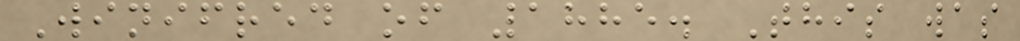Winifred of 1885. This was
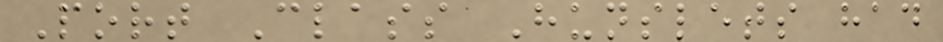Port Class Hunslets had
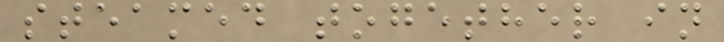steamed together in
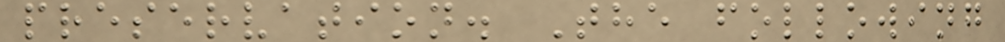preservation. The following
